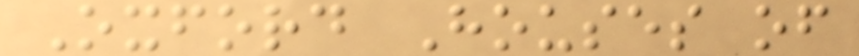Oxford Houses of
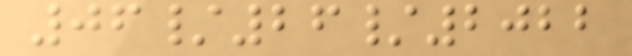06/26/2022
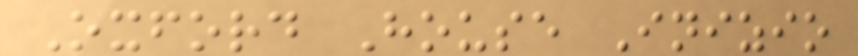Oxford House Inizio
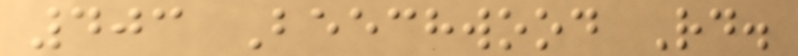403 Beechwood Rd.
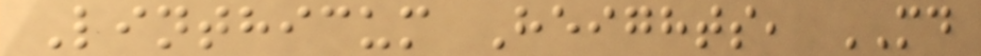Linthicum Heights, MD
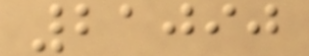21090
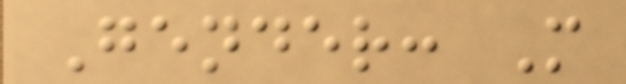Gender: M
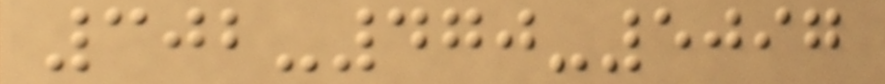302-470-5097
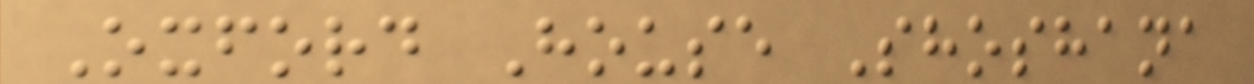Oxford House Shoshana
